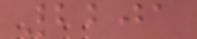2201
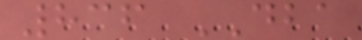836 DBA
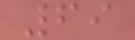69
